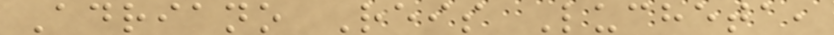Adriano Reis Lucheta,
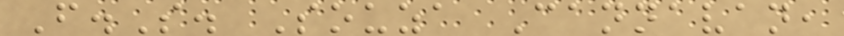F.S. Souza Cannavan,
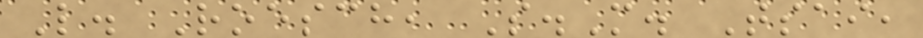L. Roesch, S.M. Tsai,
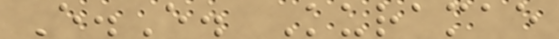E.E. Kuramae
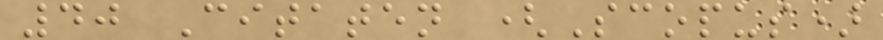40 Citaten (Scopus)
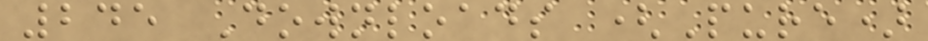245 Downloads (Pure)
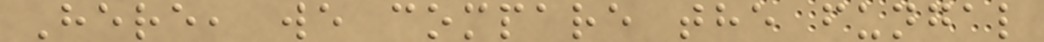Here, we compare the fungal
